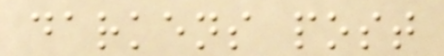darkens post
